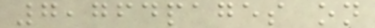7,764pages on
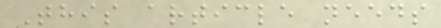This article needs
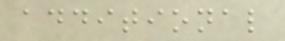additional
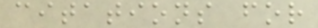citations for
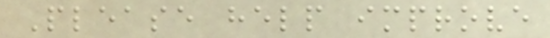Please help improve
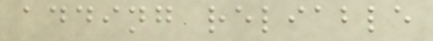adding reliable
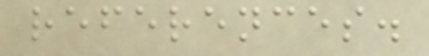references.
